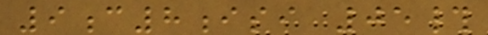9c8isi 05#
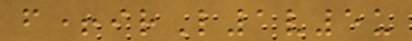f+irL1v5u
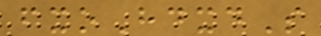fxoHdxdS
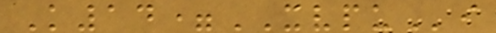K14=XVPUi
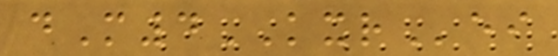dM4KXRei
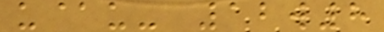u@u- 12w8
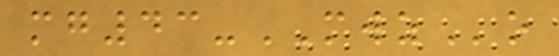mg43-MWZo
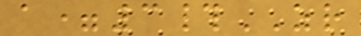a=3#ZR
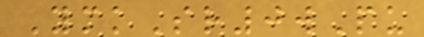YmkSr0wPu
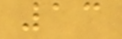13
